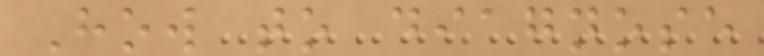How to diagnose
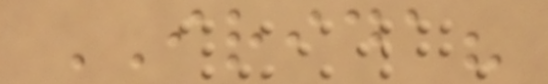IRIDA?
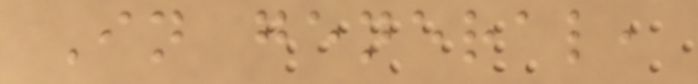In general,
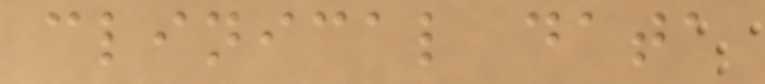clinical data
